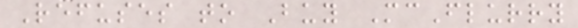Refuses to Buy McFlurry
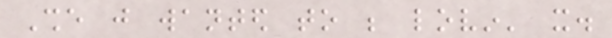She just wanted to be lovin' it.
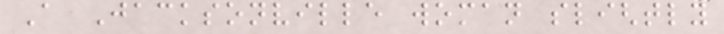A Jacksonville woman slightly
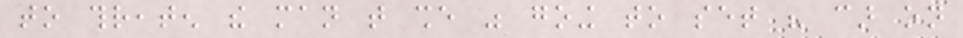to threaten the man that she was going to set his car on
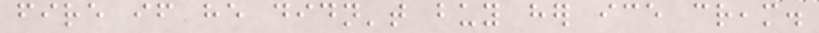fire if he didn't buy her ice cream.
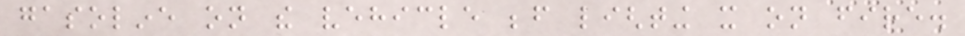gasoline on the vehicle before lighting it on fire.
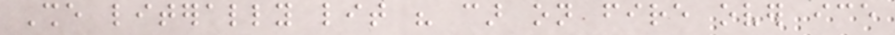She literally lit his car on fire over ice
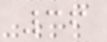36
